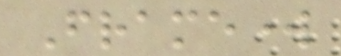Framework
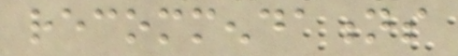recommendations
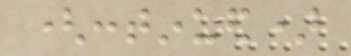(continued)
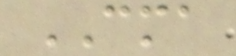CMA
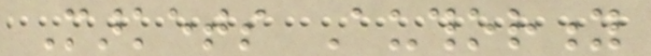Markets Authority
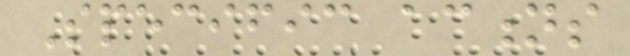Specific actions
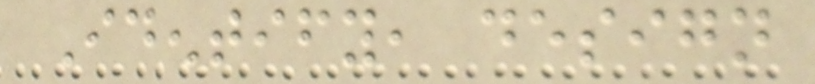Identify, design
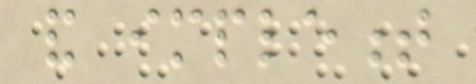and implement
